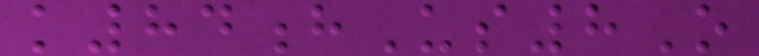k84hUs8O
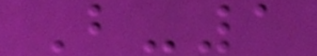B-1
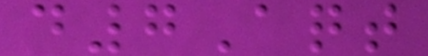d7Aqt
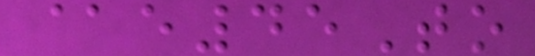@e45To
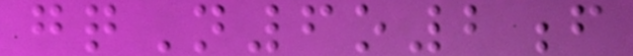gqN6o2f
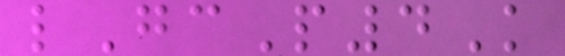lGcP4K
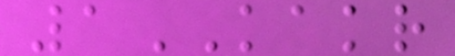1KAKR
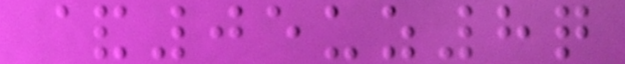&05uz8q
